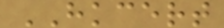HKCERT
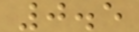0.5
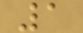1
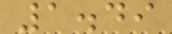1.49
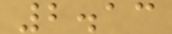2.13
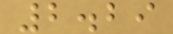2.29
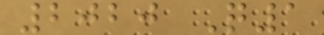2020 Q1
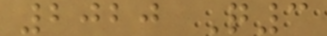2020 Q3
